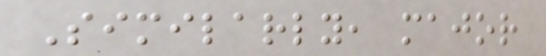Similarly, major
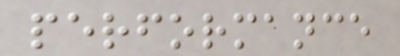performance
